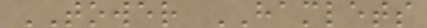TOWER HAMLETS
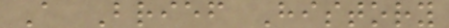A Brief History
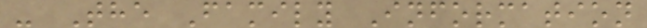- The Family Information
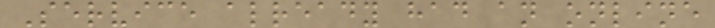Service already had an online
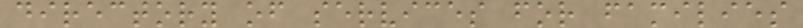directory of services for families
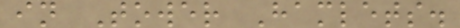in Tower Hamlets.
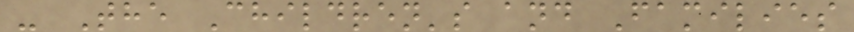- The Children's and Families
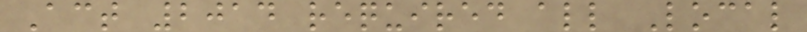Act 2014 required all Local
